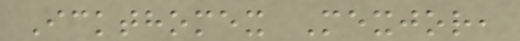Ickthomex Mexjor,
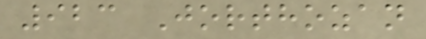923 Jorthozan
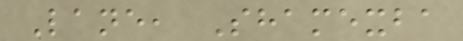Lane, Shamexba
